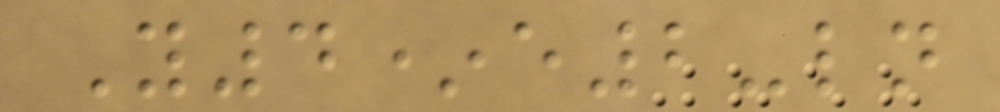Y4*e2-ln
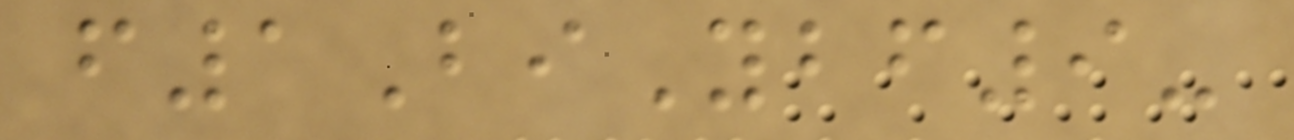f1BiYbf9-
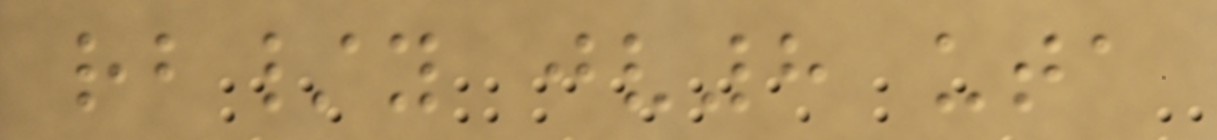rb/y jv8 uta
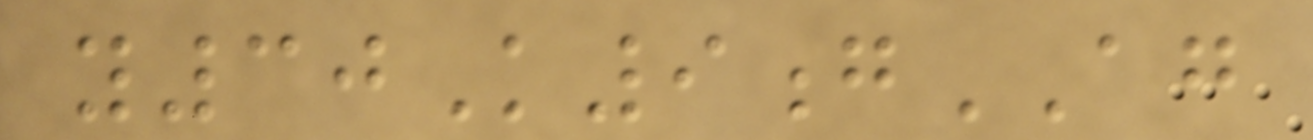y30K9gAG
